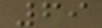69
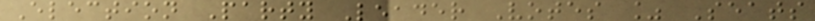Election Party Leader Votes % Seats
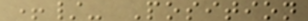+/- Position
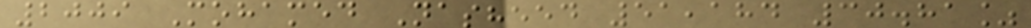2009 Mohamed Nasheed 51,184 30.81%
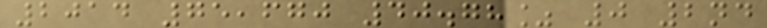2014 75,670 40.78% 0 2nd
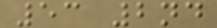53 2nd
